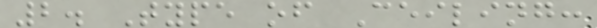2. Type of Ceiling:
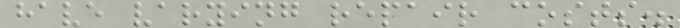have varying repair costs.
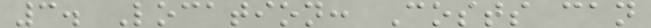3. Location: Costs can
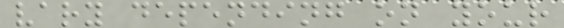vary depending on your
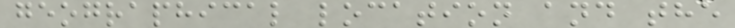geographical location and the
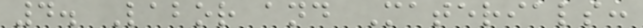4. Labor and Materials:
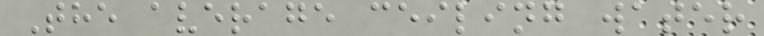The average ceiling water
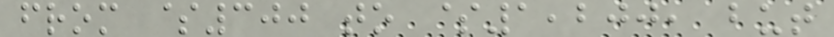from $300 to $1,200, but
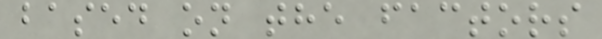based on the factors
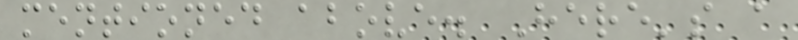mentioned above. Here's a
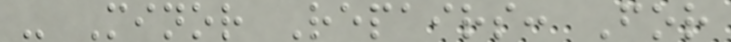- Minor Repairs: For
